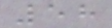58
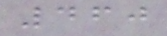460
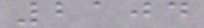2104
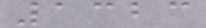1323
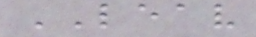LEAV
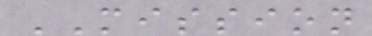MISSION
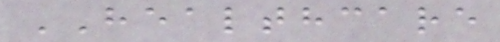HEALTHCARE
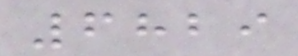6829
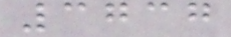3737
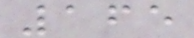165
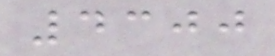4300
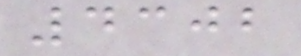4302
